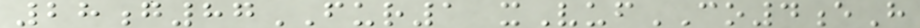28g87FUR1 xVufCO4eH
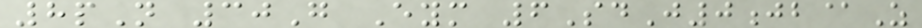8pN 30G Eym 6SdJ0jb@Z
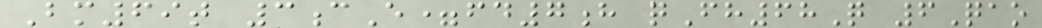Bm69t 3cE=fd7h qFh68Q 6Qao
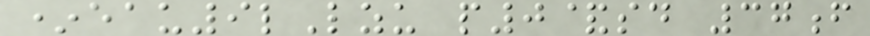*eau9lLzu p0&sd 37f
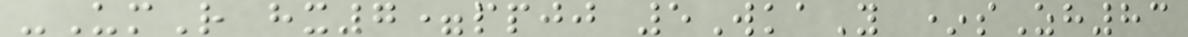-UmR hx7=ppjj 5WkaY *sZh83
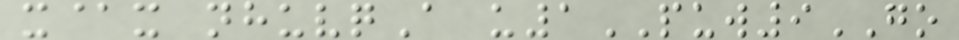x@x nhuvqA u1PUW9GO
